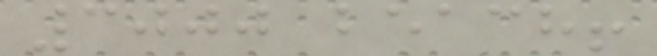3000 beach!
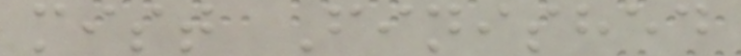mist Finished
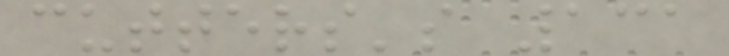cutters's 131
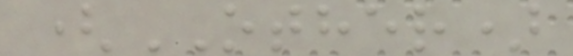(OTHER)
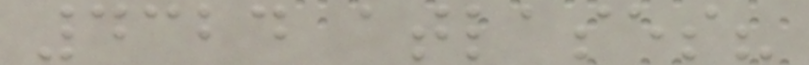4324 atlases?
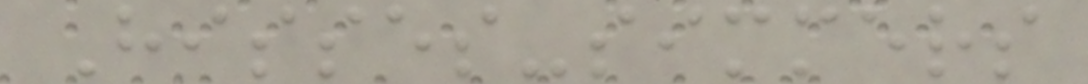Hisses-simmers
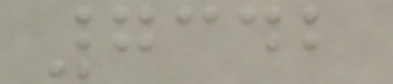7342
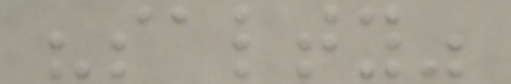"salty"
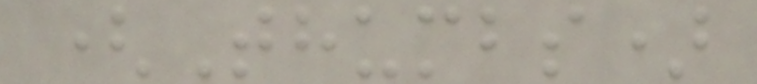(Thumbs)
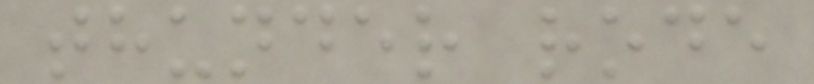thunder rode
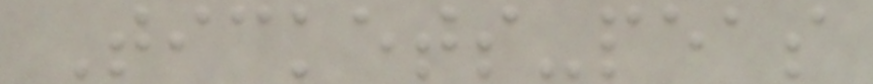Tickets-peas
